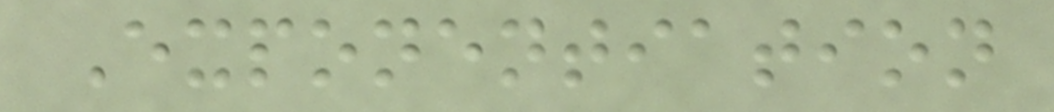Exponentiation
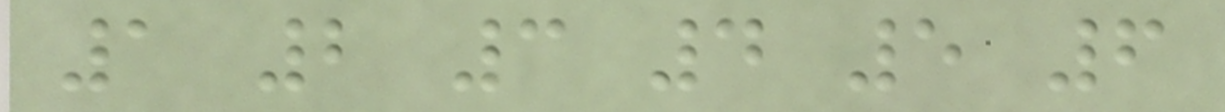1 2 3 4 5 6
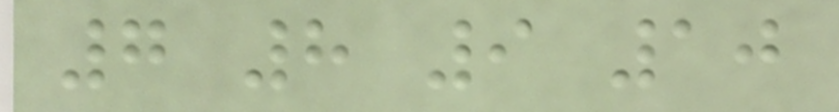7 8 9 10
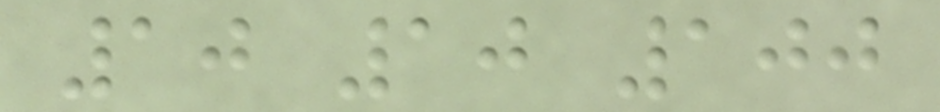10 10 100
